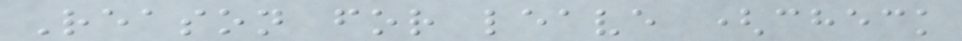Reason for leave (check
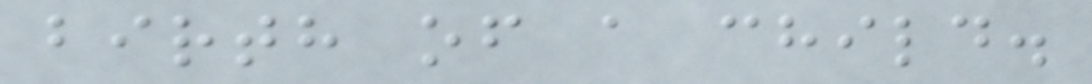birth of a child.
